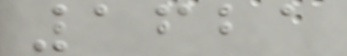1621
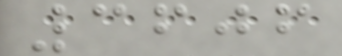3606
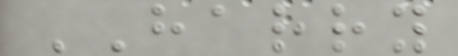HARRY
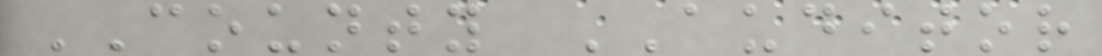COUNTY AUDITOR
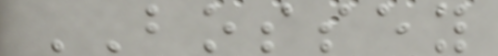BOSSEY
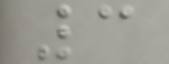3
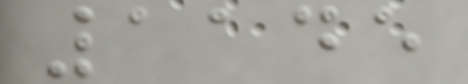1145
